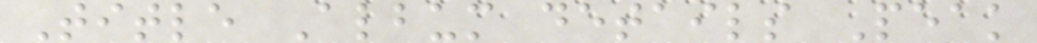Title Album details Peak
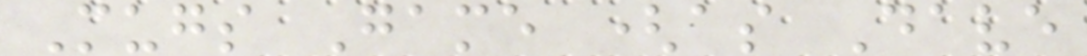Mugs Game (as Dave
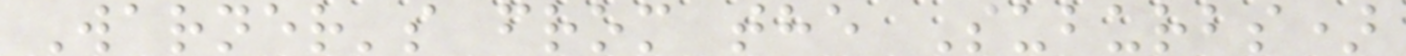Warner's from the Suburbs)
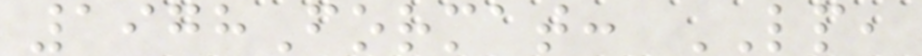1978Format: LP,
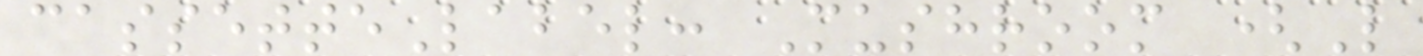cassetteLabel: Mushroom (L
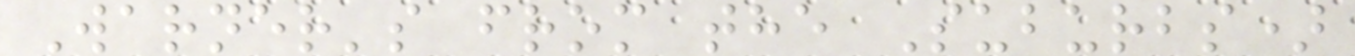Warner's from the Suburbs)
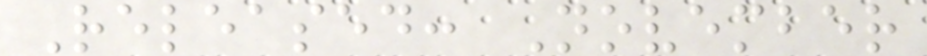Released: November
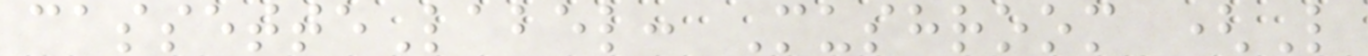cassetteLabel: Mushroom (L
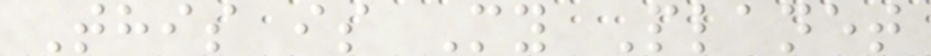This is My Planet
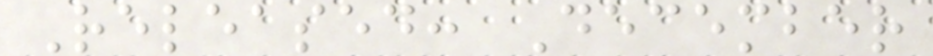Released: December
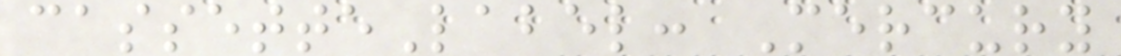cassetteLabel: Mercury
